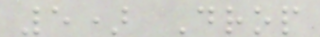5) Drop
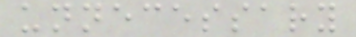unnecessary
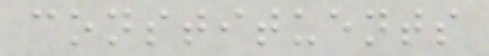constituents
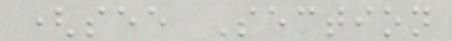(see Section
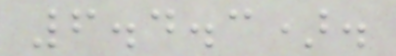6.4.3).
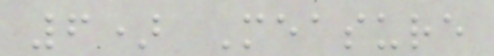6) Measure
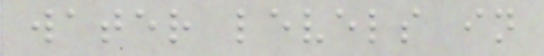water levels in
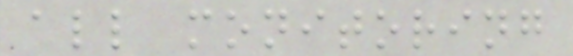all monitoring
